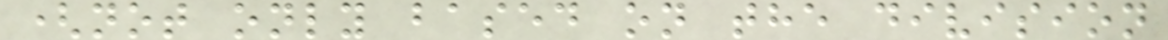(not only based on the division
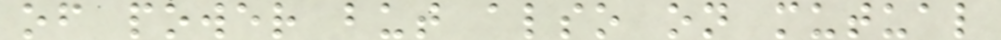of power but also on mutual
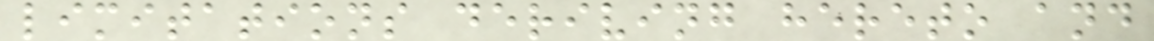limitations deriving hereto and
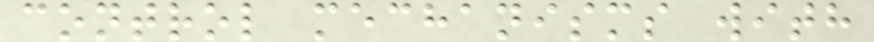control mechanisms with
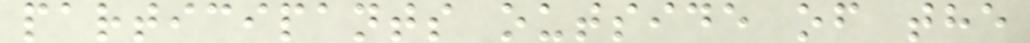participants outside of the
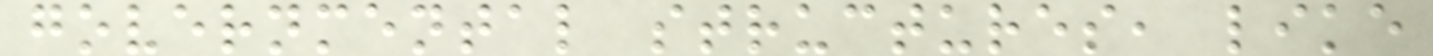governmental structures, like
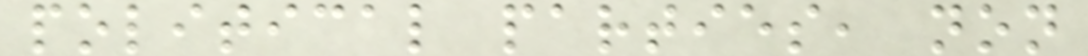political parties, non
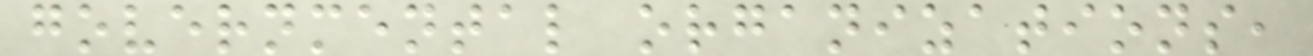governmental organizations,
